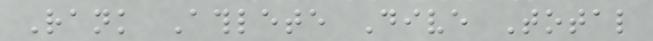Rank Athlete Dive Total
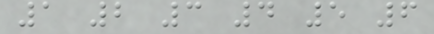1 2 3 4 5 6
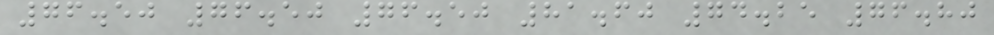76.50 76.50 76.50 81.60 74.25 76.80
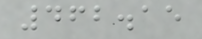462.15
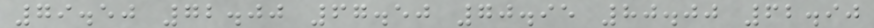79.50 72.00 67.50 70.95 80.00 62.90
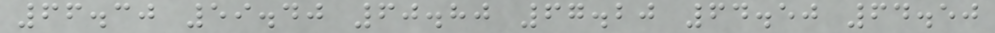66.30 59.40 60.80 67.20 64.50 64.50
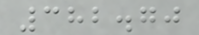382.70
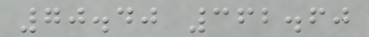70.40 362.60
